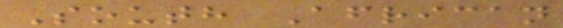South African
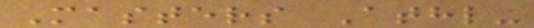Masters Athl-
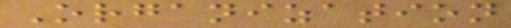Organization
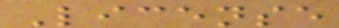License
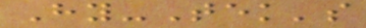Hy-Tek's
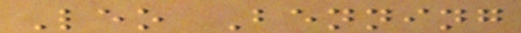Leo Benning
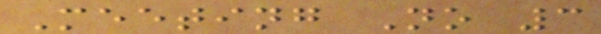Meeting No 3
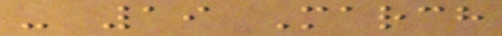- 19 March
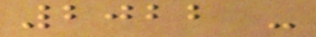2022 -
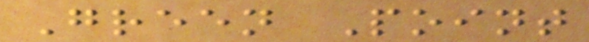Green Point
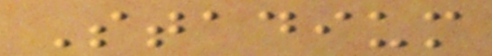Stadium
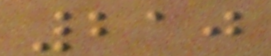210
